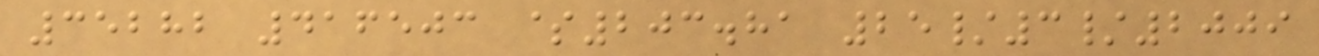35282 416503 $203.81 25/3/2009
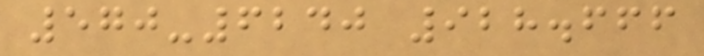570-6240 928.666
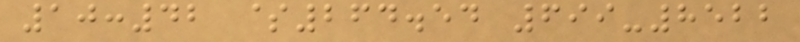10:42 $264.54 699-8522
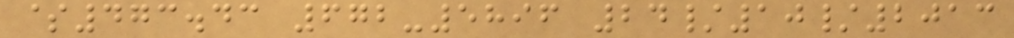$473.43 672-5896 24/10/2013
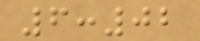6:02
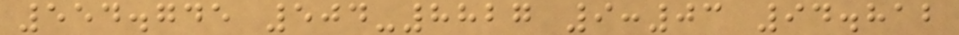554.745 504-8827 9:03 94.812
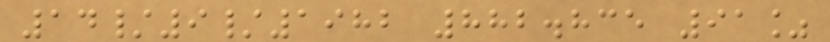14/9/1982 882.835 91%
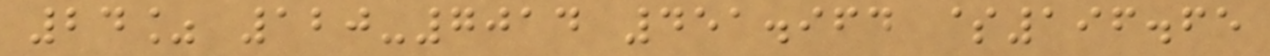24% 120-7014 451.964 $196.65
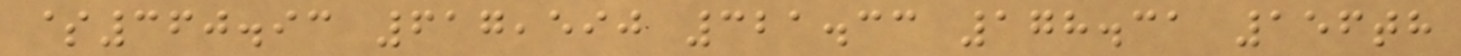$360.93 617,590 321.33 178.31 156th
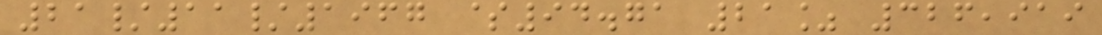21/11/1967 $94.71 21% 326,919
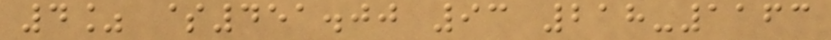4% $451.00 93 218-1163
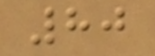80
